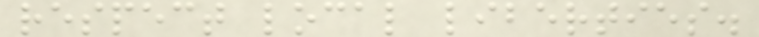respect local liberties.
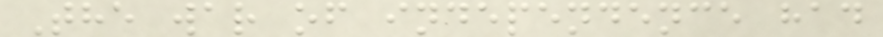The war of independence had
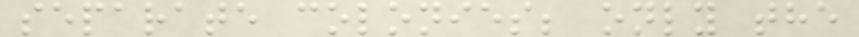separate colonies; only the
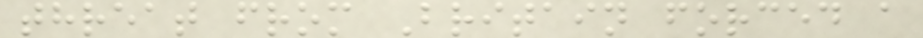threat from Britain forced a
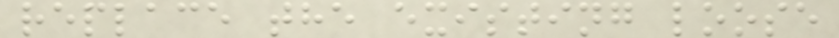replace the existing loose
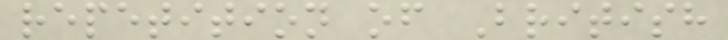repetition of British
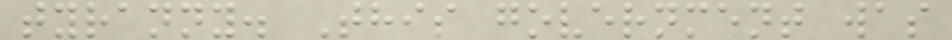tyranny. This government was
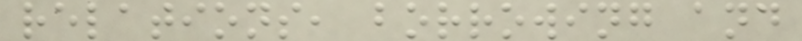relations, borrowing and
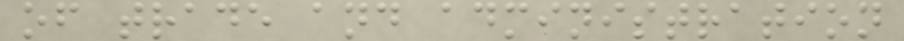of trade and administration
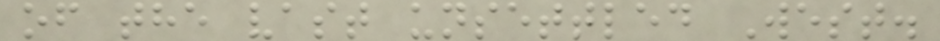of the vast unsettled West.
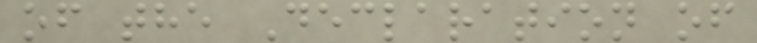of the Declaration of
